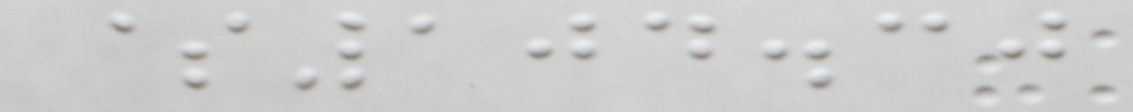$104.30
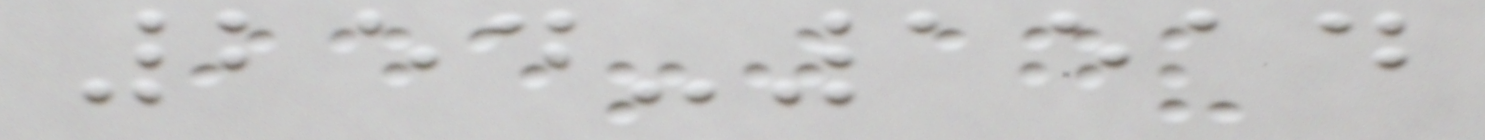254-1514
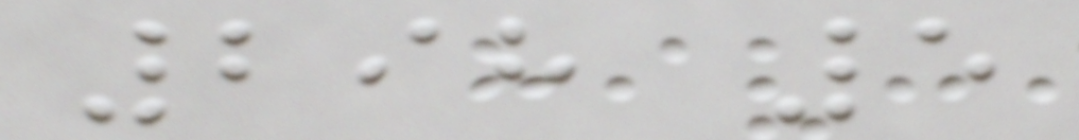298 5
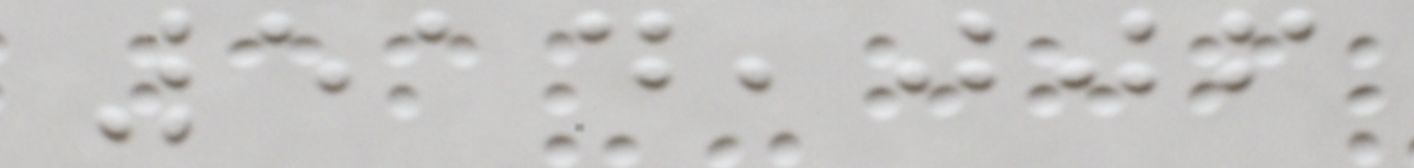514,006
